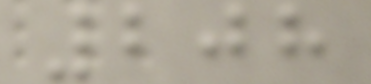208
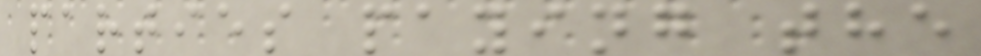parties paying the
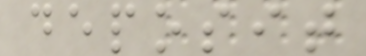deposit
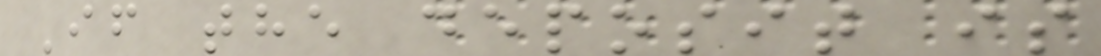If the deposit is
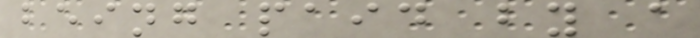being paid by a
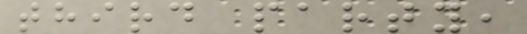third party,
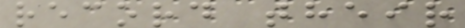record their
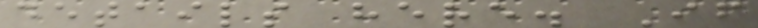details here. If
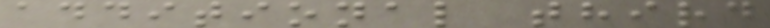additional third
